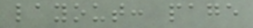layout: page
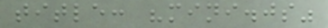title: "mini.js"
